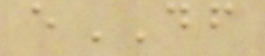eDF
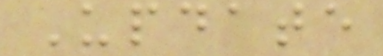Update
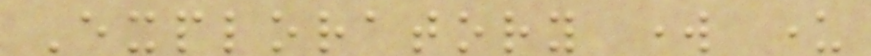Exploratory work under
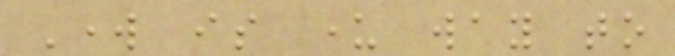Work is under way to
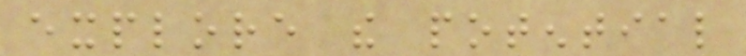explore the potential
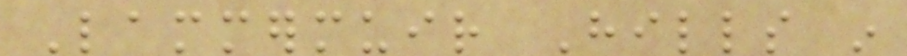Lammermuir Hills in
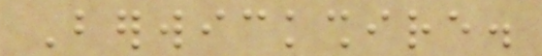Berwickshire.
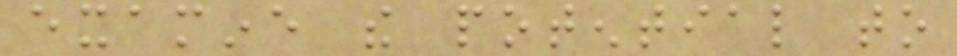examine the potential to
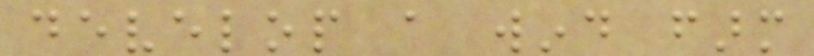develop a wind farm
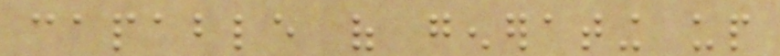capable of generating up
